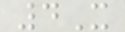4X
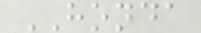HONDA
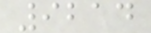9214
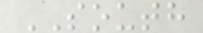SOUTH
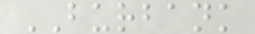BURBANK
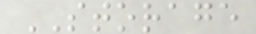STORAGE
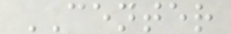CENTER
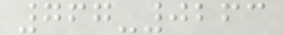767-0263
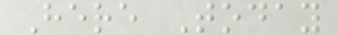Here Today
